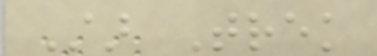Star Trek
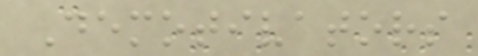Demotivators
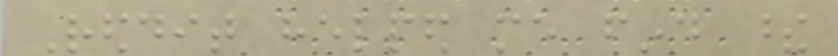Reddit helped me find these
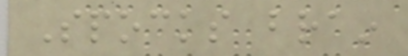Spocks brain
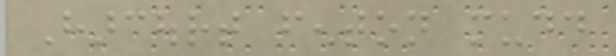Harcourt fenton mudd
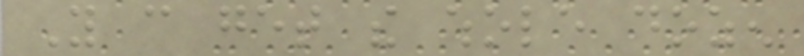You can get the whole dozen
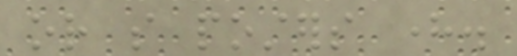or so posters here.
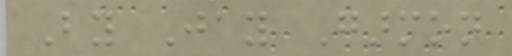By Jay Garmon
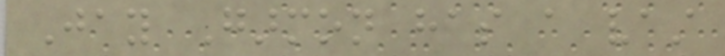Jay Garmon has a vast
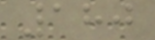180
